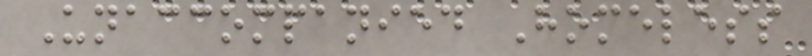Unaccompanied Homeless
